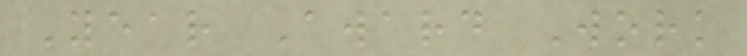Year Award Work
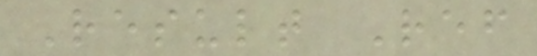Result Ref
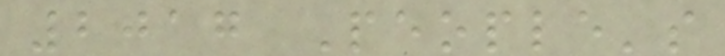2017 People's
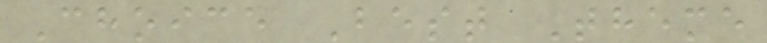Choice Best Theme
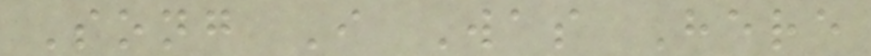Song I Was Here
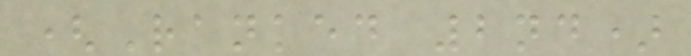(Ranked 2nd)
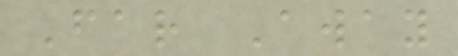Far Away
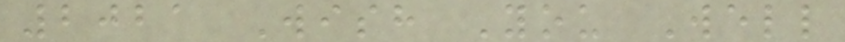2021 Wish You Well
